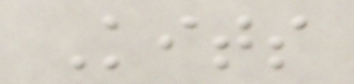Kits
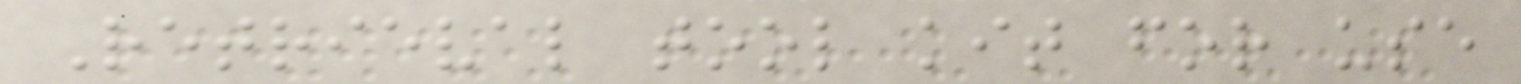Retrieval tool kit for use
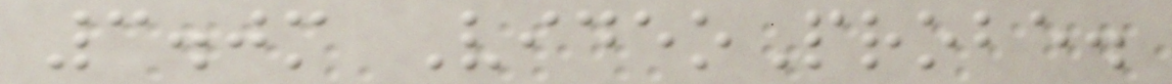3.0m VideoProbe.
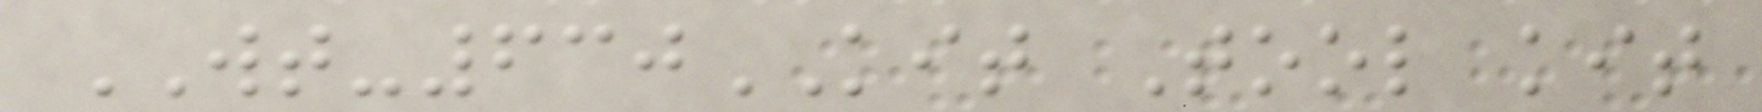WT-630KIT Tool kit
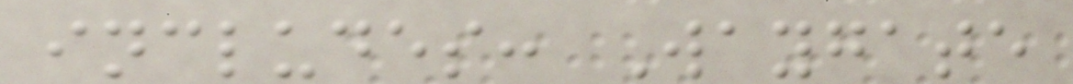includes: Waygate
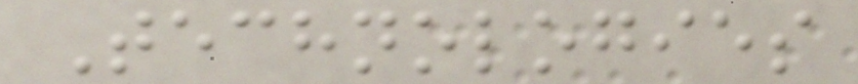Technologies
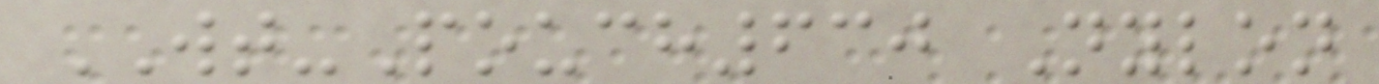WT-Pouch630 Nylon
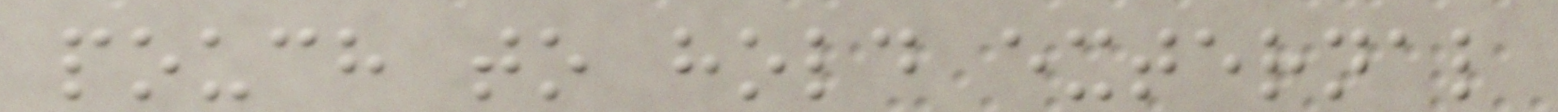pouch to hold external
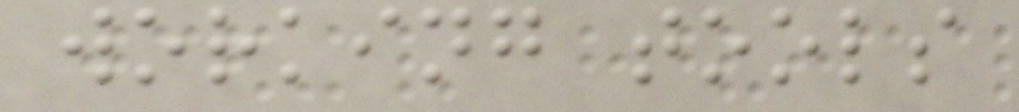working tools
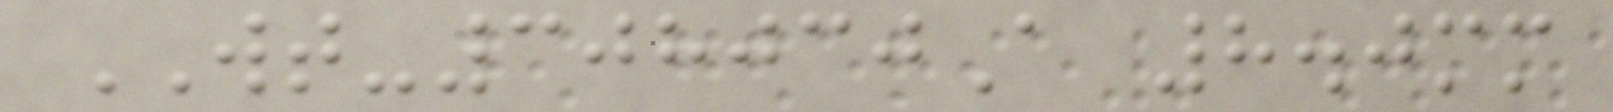WT-308030A 8.0mm
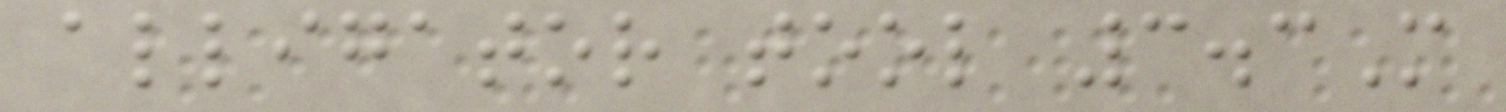alligator tool 3.3M
